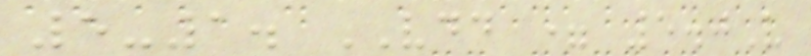5-1. VDD = 5.0V
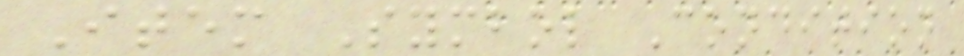Item Symbol Condition
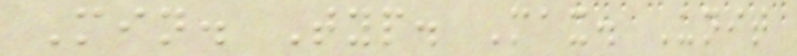Min. Typ. Max. Unit
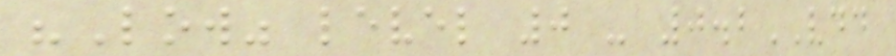"Low" level 0 - 0.2VDD
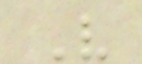V
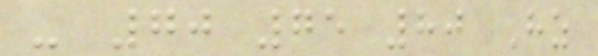- 70 75 80 Hz
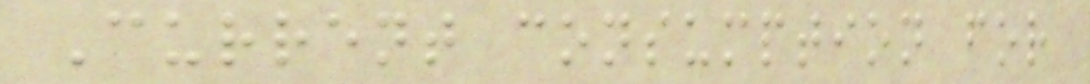Current consumption for
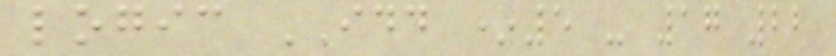logic IDD *5 - 17 22
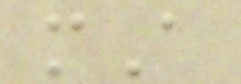mA
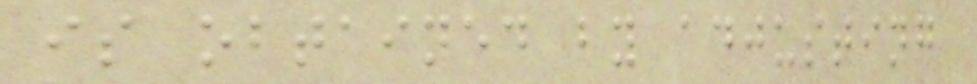is obtained by adjusting
